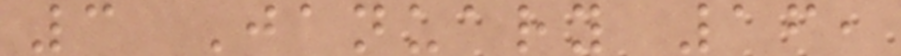3 January 16,
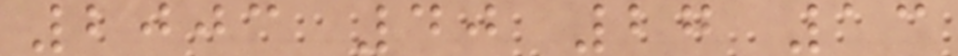2003 40 27 13
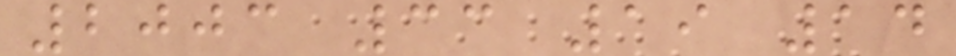2003 33 19 14
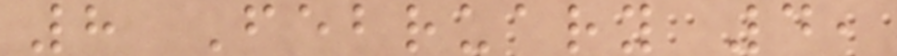8 February 4,
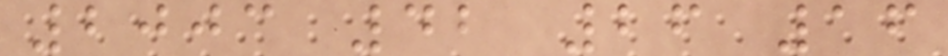2003 42 26 16
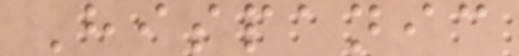Hispanic
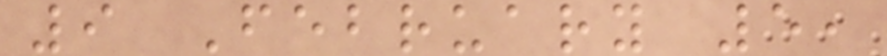9 February 5,
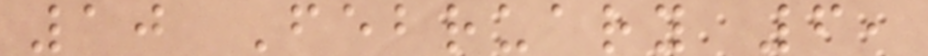10 February 6,
